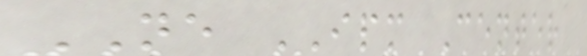NE IPM Center
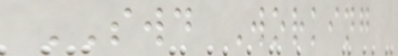SWD Working
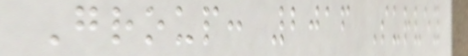Group: 2016 Survey
